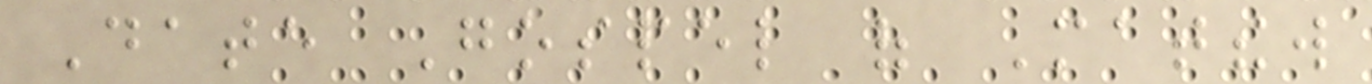Date Gospel of Matthew
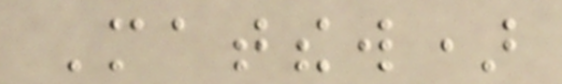Matthew)
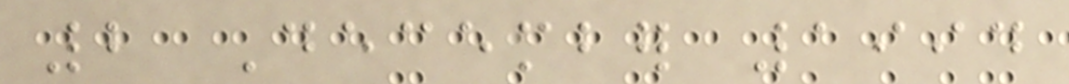2 December 1994
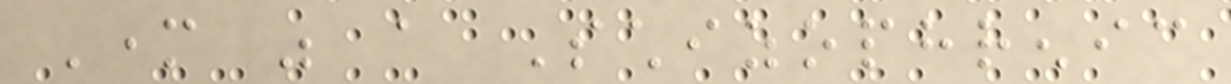Mother was a Schizophrenic
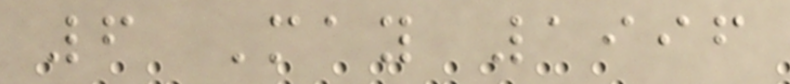6 May 1996
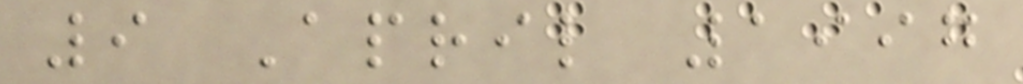9 April 1997
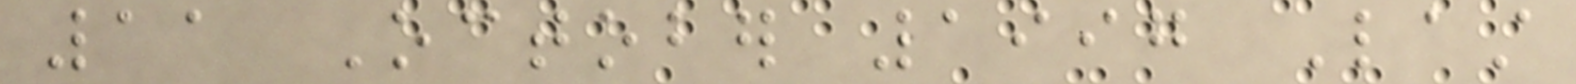11 October 1997 Last
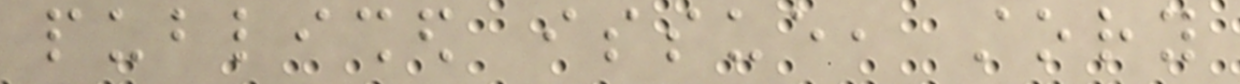published issue, story
